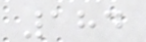184
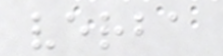verba
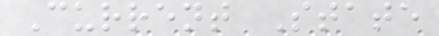Current State
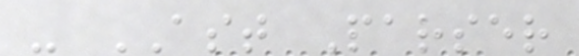- AST Parser
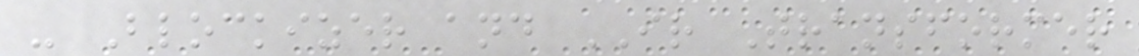- Blockizer and IR Transformer
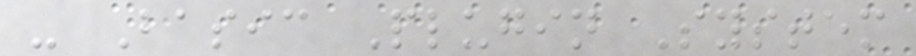- Basic Plugin System
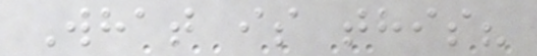What is this?
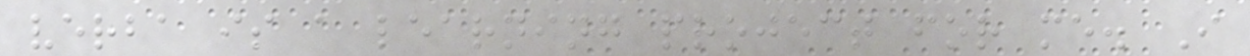verba is a learning project for me. I
